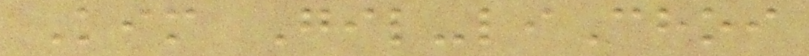Kim Gil-liChoi
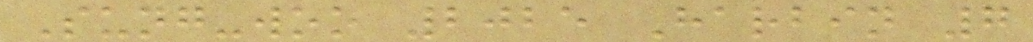Sung-woo 2025 Harbin 7
